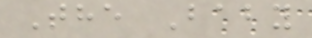The Baby
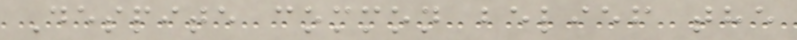Despite common belief the
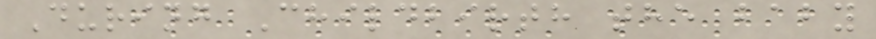During Childbirth the baby
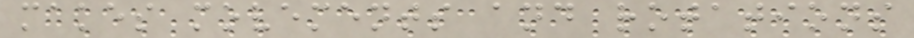makes movements and rotations
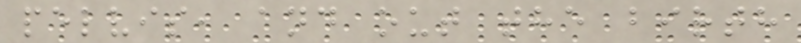pelvis, and out the birth
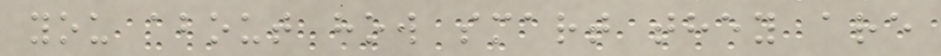you about how smart they are
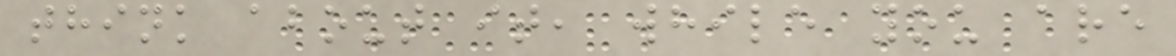think about it, while you are
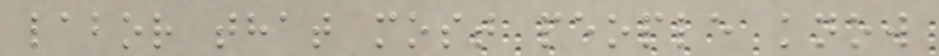labor that most people know
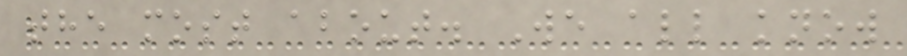the most about. We all know
